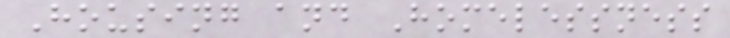Housing and Homelessness
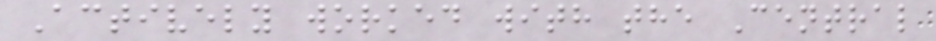Actively worked with the Central
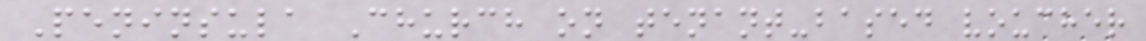Peninsula Church on tenant-based voucher
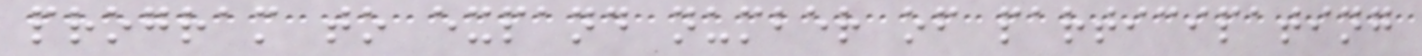program to expand number of participating
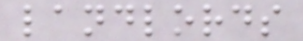landlords
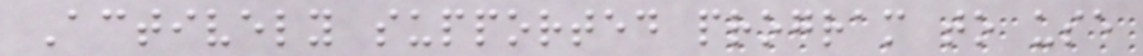Actively supported program to use
